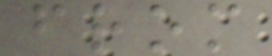from
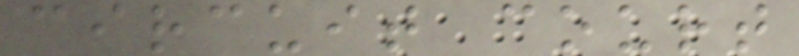circuit court
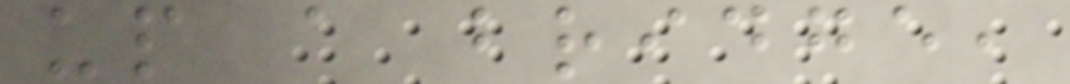up a bridge,
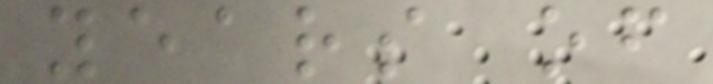years of
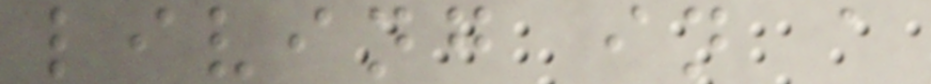living in a
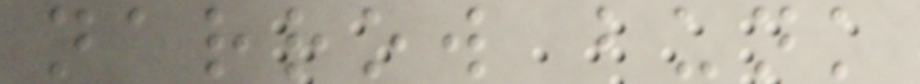narrow bunk
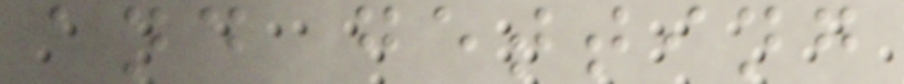and getting
